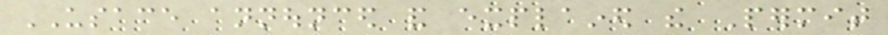USACE announced and explained the Permit
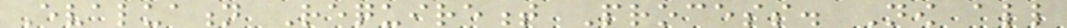Evaluation Requirement Process. Now all
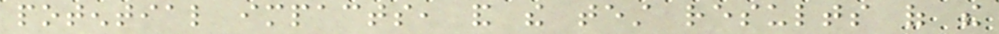potential impacts, and the test results of the
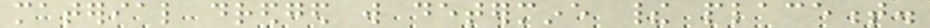material dredged will determine their placement.
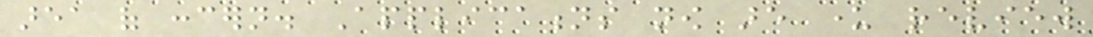area of concern. Applications now are under review
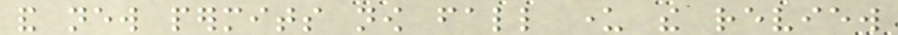and new permits now fall under the review
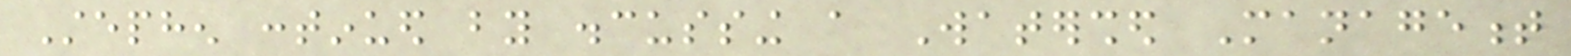Stephen continued by discussing a Watershed Management
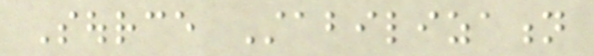Source Stabilization
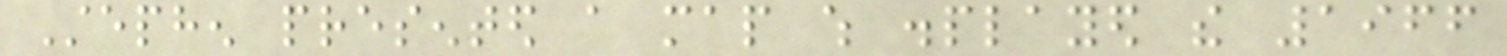Stephen presented a map which displayed the 1966
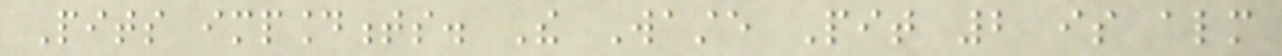Pits impoundments. The Waste Pit 2 is almost
